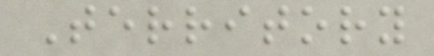Territory
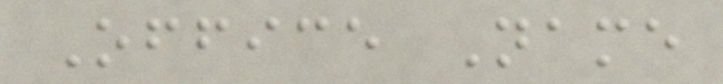Office Name
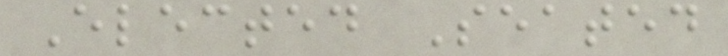Elected Seated
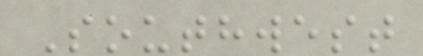Southwest
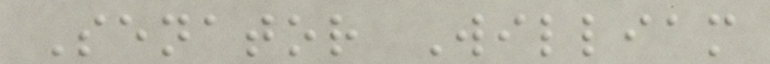Senator William
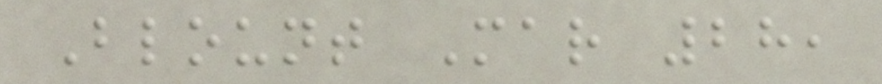Blount Mar 28,
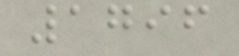1796
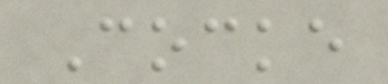Cocke
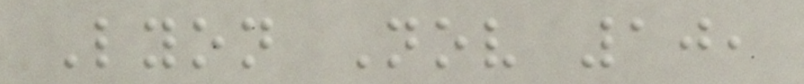Lyon Nov 10,
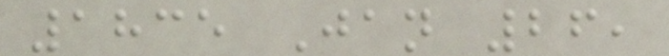1835 Jan 26,
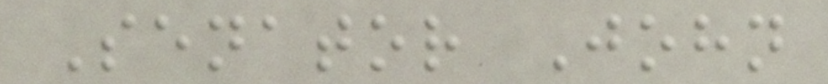Senator John
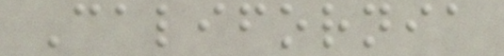California
